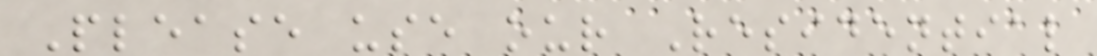Please use our Residential
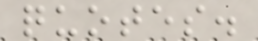quotes.
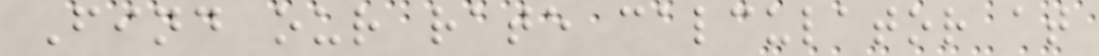Find our rate calculator at
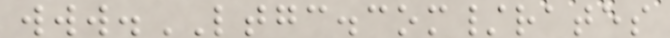www.LTGC.com/rates
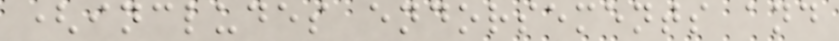(includes endorsements and
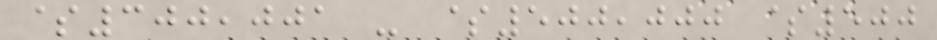$300,001 - $500,000 $500
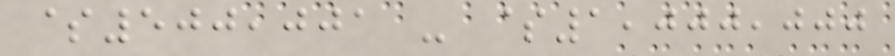$500,001 - $1,000,000
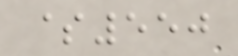$550
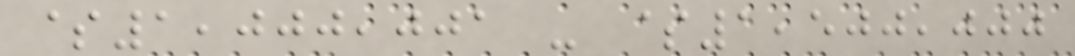$1,000,001 - $1,500,000
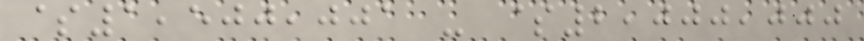$1,500,001 - $2,000,000
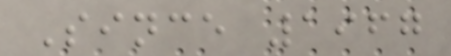Since 1967
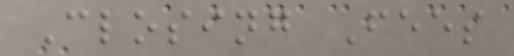Closing Fees
